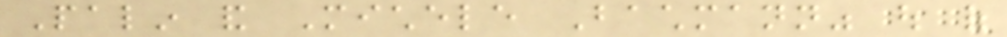Palin and Michele Bachmann" out of
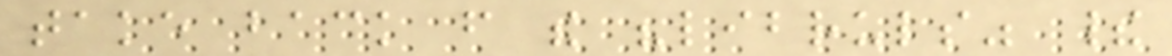take back from the "libruls" their
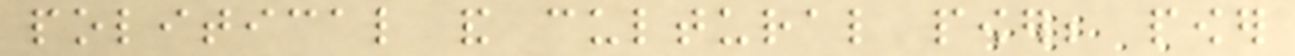political and cultural power; power
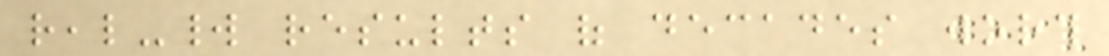real-world results of decades worth
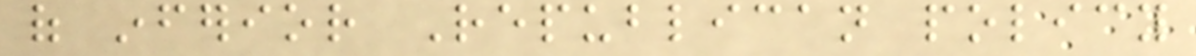of inferior Republican policy
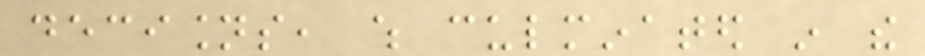decisions, which culminated in the
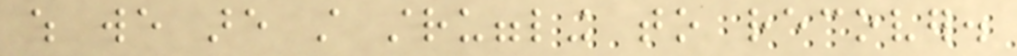which we are still struggling to recover.
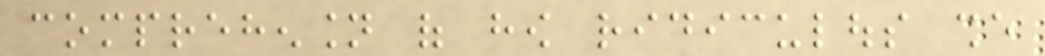comprehension of how ridiculous she
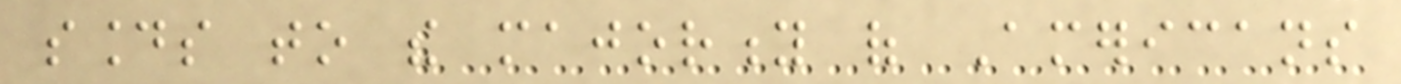sounds to the majority of Americans
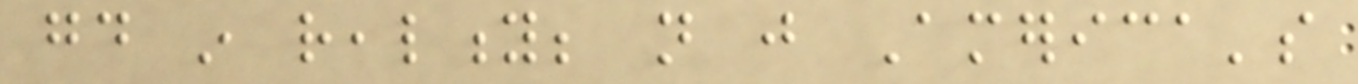good in reality; not just America's
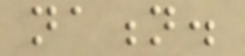nation.
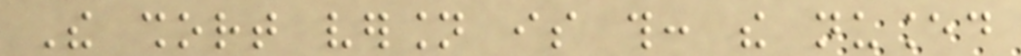The short version is this: the nuanced
